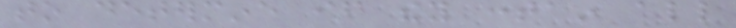to determine if they contain all
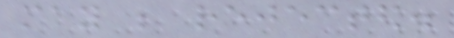may be rejected.
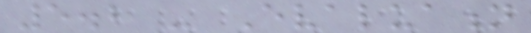5.2 - Evaluation
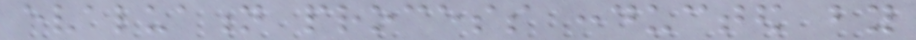evaluation process conducted by
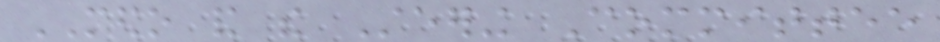MEDO and the Steering Committee
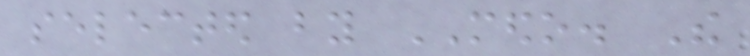selected by MEDO. The
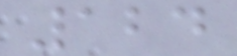124
